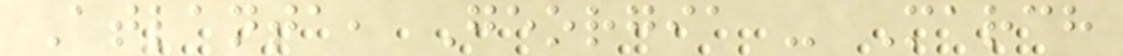Atlanta, Georgia - March
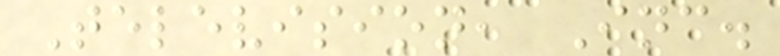Television, Inc.
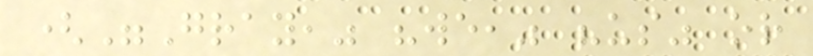("Gray," "we," "us" or
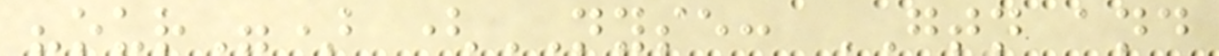"our") (NYSE: GTN and
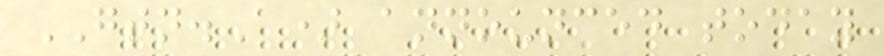GTN.A) announced today
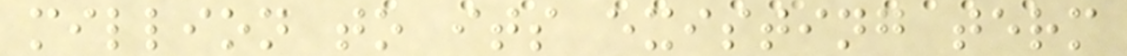million to its existing term
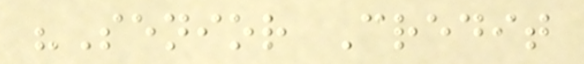"Senior Credit
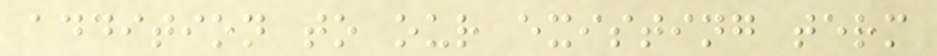addition to our existing term
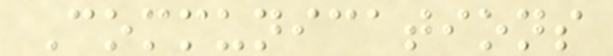Communications
